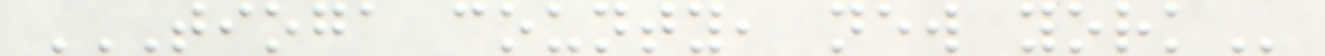TIOGA COUNTY, NEW YORK
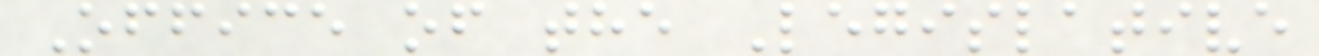Office of the Legislative
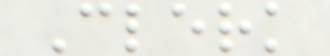Clerk
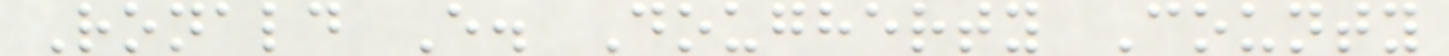Ronald E. Dougherty County
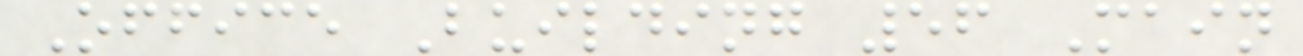Office Building 56 Main
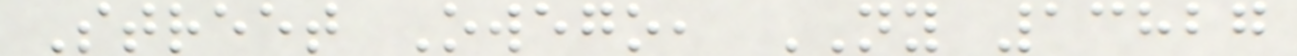Street Owego, NY 13827
